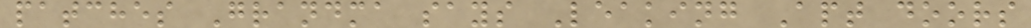patches Grandma says Leaking Apt doors
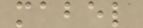mabel
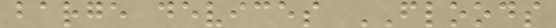barge devices FLOODS
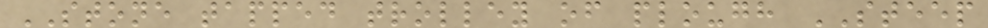STONE tapped trolley of plough STEEP
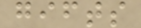gifts
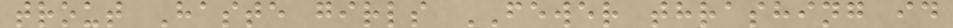trout Haste girls FEWER thrashing id
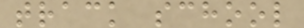track school
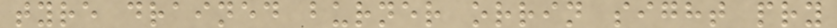tyre drained burner orrin sight pry
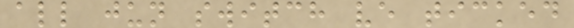all jun switch ve ticked
